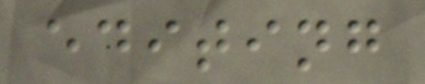editing
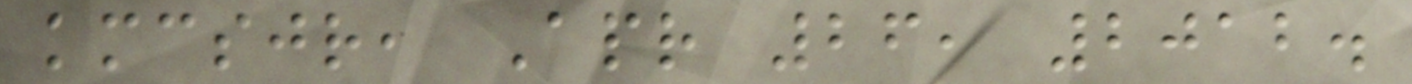kmcsjr, Apr 26, 2012.
